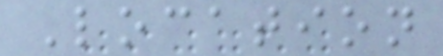Location
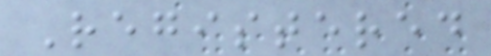Registered
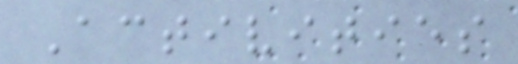Activities
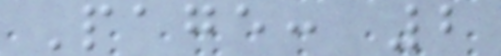Page: 2
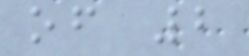of 2
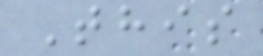This
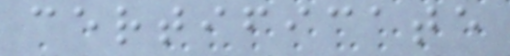certificate
